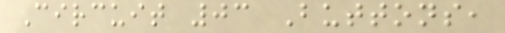Circuit 03 Buttons,
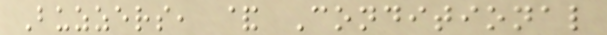Buzzers, & Conditional
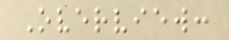Overview:
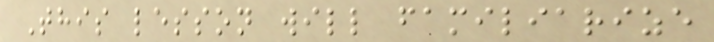This lesson will familiarize
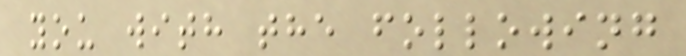you with the following
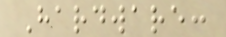Hardware:
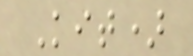Kit)
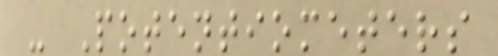- Potentiometers
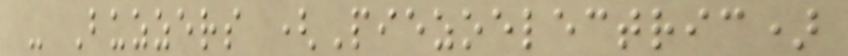- Buzzers (Piezoelectric)
